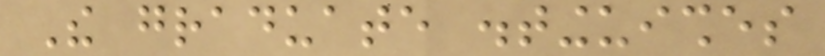The graduate distinguishes
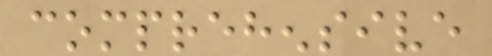comprehensive
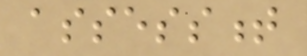assessment
